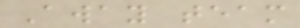Away team
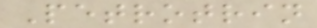Petrotrin
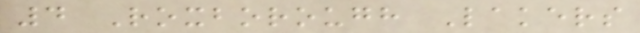4 Roxborough Lakers
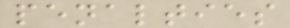penalties
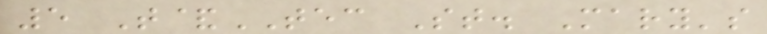5 T&TEC St. Mary's
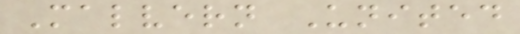Malvern United
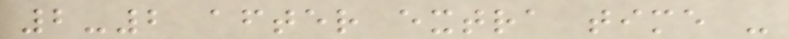2-2 after extra time -
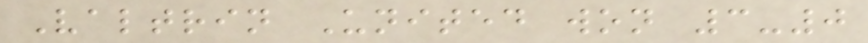Valtrin United won 3-0
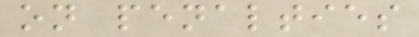on penalties
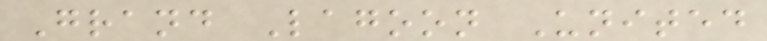Grand Lagoon United
